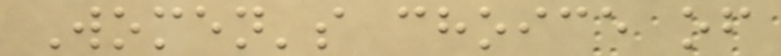Women's choice of
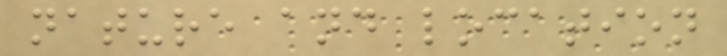nature and location
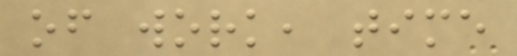of work, time
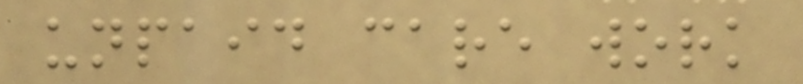unpaid care work
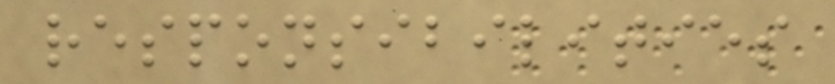responsibilities
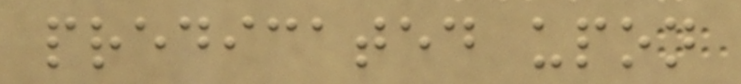predicated upon
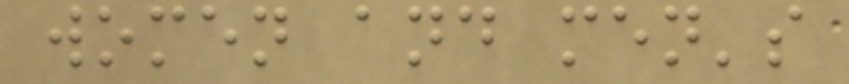women and men's
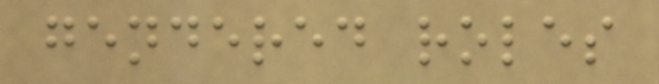gendered roles
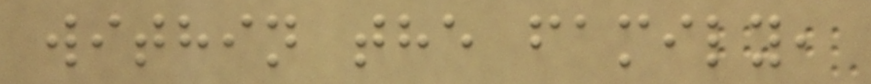within the family,
